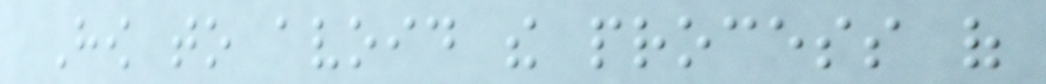How to avoid the process of
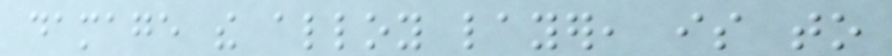damage the alloy layer, is to
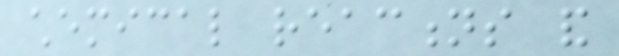chemical reactions and
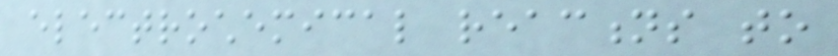electrochemical reactions to
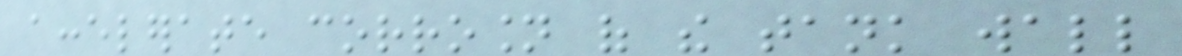accelerate corrosion of the tank wall
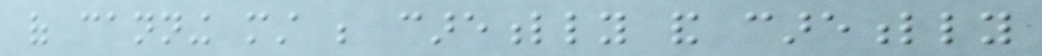of canning must be carefully and carefully
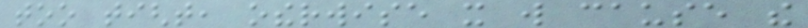too tight, otherwise it will cause the
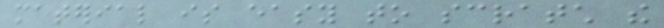material is easy to scratch the
